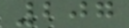207
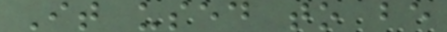It used to be
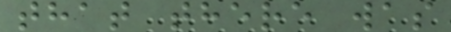that there was
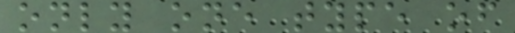only one type of
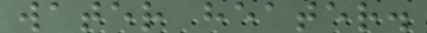water heater.
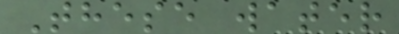These water
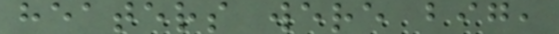heaters were big,
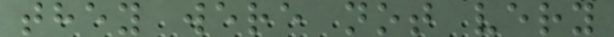they were not very
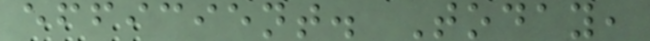efficient. Today,
